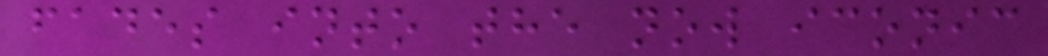fades into the now iconic
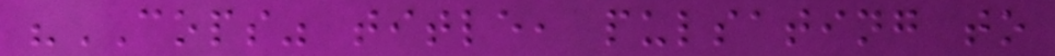"COPS" title, pulsating to
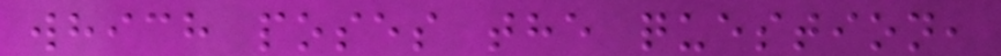which poses the question,
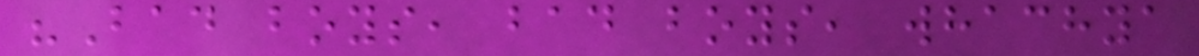"Bad boys, bad boys, whachya
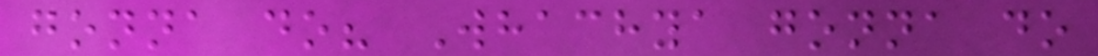gonna do? Whachya gonna do
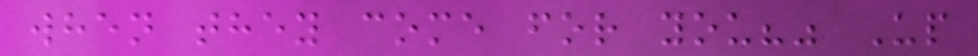when they come for you?" Up
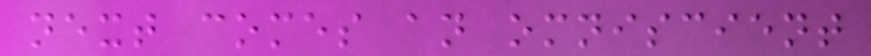next comes an omniscient
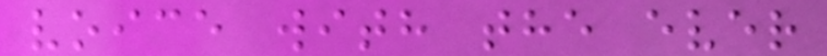voice with the ever
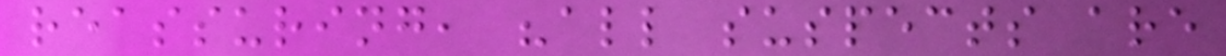reassuring, "all suspects are
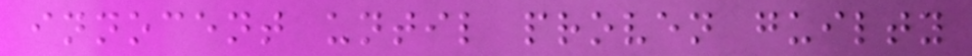innocent until proven guilty
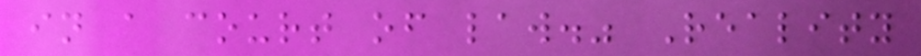in a court of law." Reality
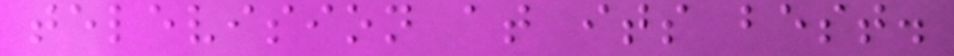television at its best.
